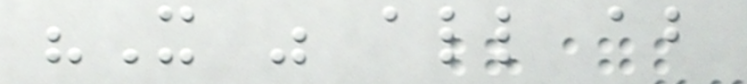"It was all about
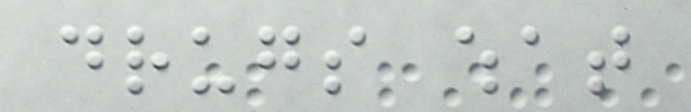drugs what
